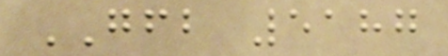GFB 5187
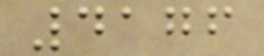4176
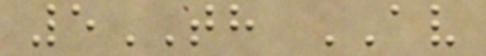5TH AV
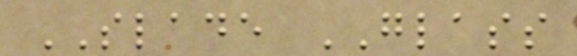SLADE GLASS
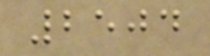2504
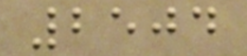2504
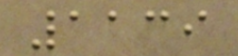1139
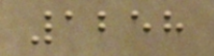1258
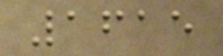1615
